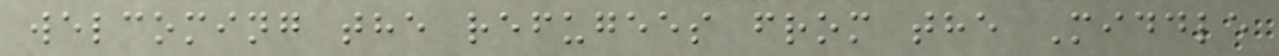welcoming the refugees from the Middle
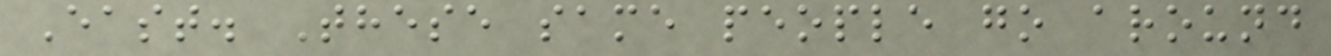East. These same people go around
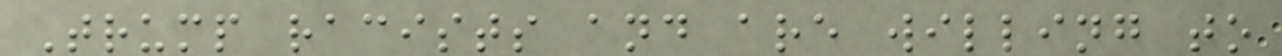Trump racists and are willing to
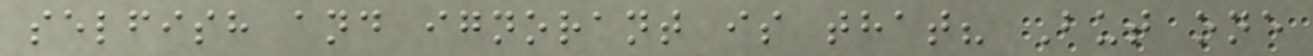selfish and ignorant is that? But one
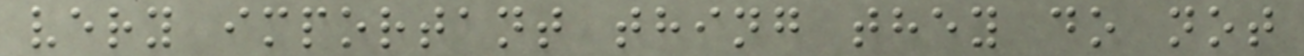very important thing they do not
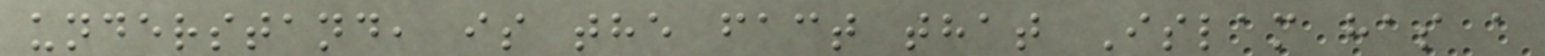understand, is the fact that Islam has a
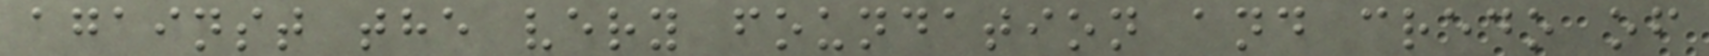against the very foundation and credo of
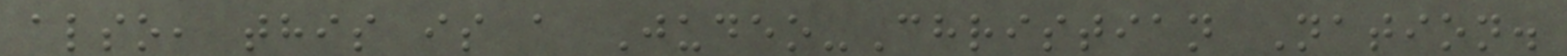also, this is a Judeo-Christian Nation.
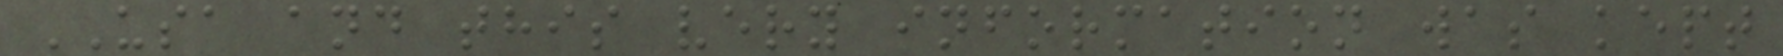USA and this very information was kept
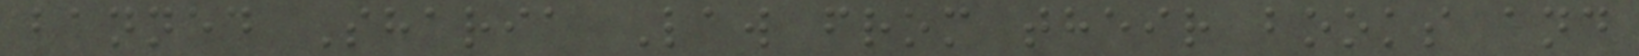banned Sharia Law from their books and
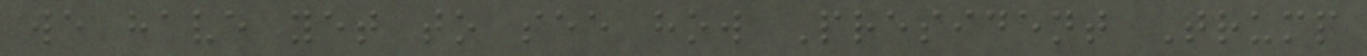we have yet to see how President Trump
